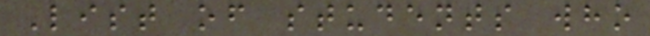List of students who
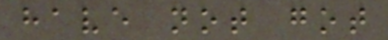have not got
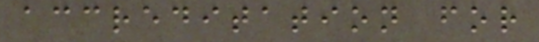accreditation for
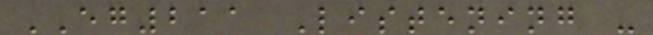EG211 Listening -
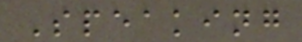Speaking
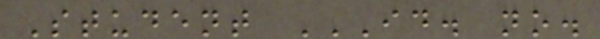Student ID. NO.
